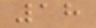18
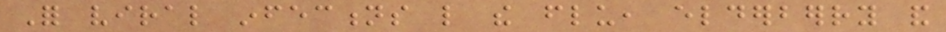For viral infections like the flu, elderberry and
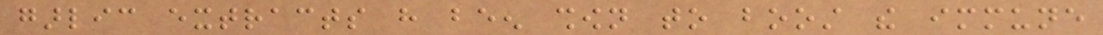garlic extracts have been shown to boost the immune
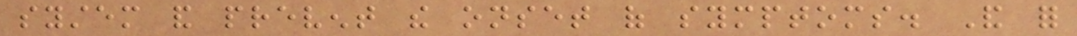system and prevent the onset of symptoms. And for
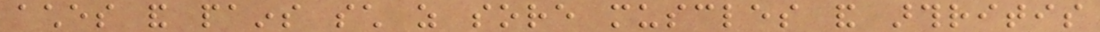aches and pains such as sore muscles and arthritis
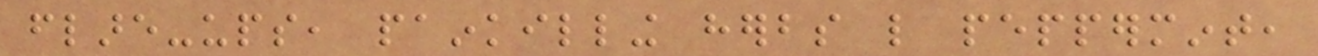flare-ups, painkilling herbs like peppermint,
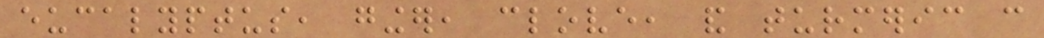eucalyptus, ginger, clove, and turmeric can
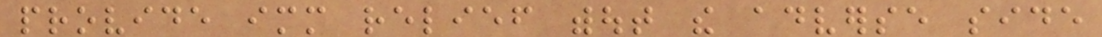provide immediate relief without the adverse side
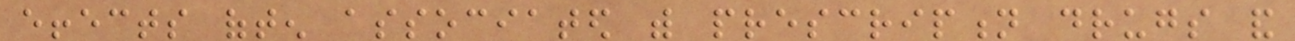effects often associated with prescription drugs and
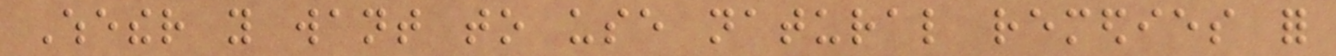Whether you want to use natural remedies for
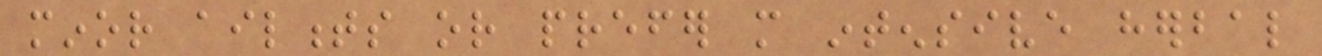minor ailments or prefer more intensive herbal
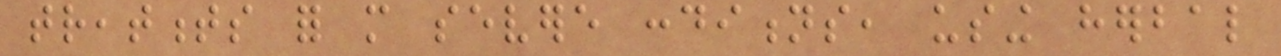treatments for more severe conditions, using herbal
